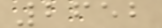2652
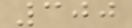300
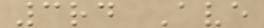3rd Ave
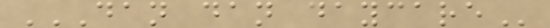DAN DAN DAYCARE
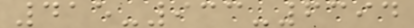415-933-6394
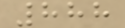888
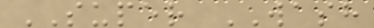SUPER WASH
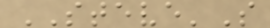STEVE'S
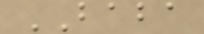BABA
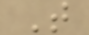T
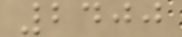2400
